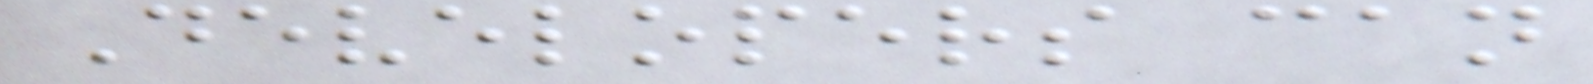Developers can
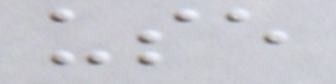use
